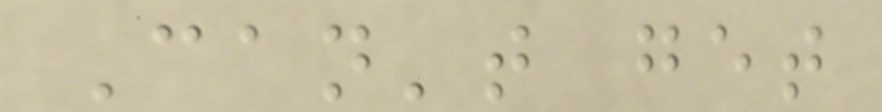Can't get
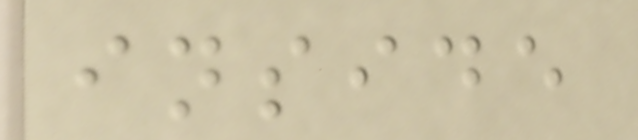inside
